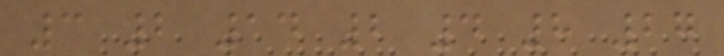3 2 14 2 4 8 27
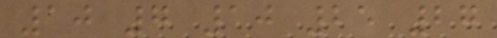10 7 10 25 27
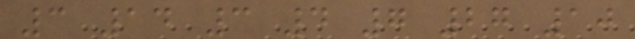3 14 3 4 7 27 10
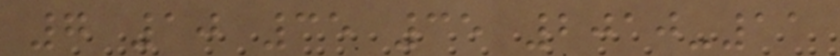7 10 35 35 2010-11
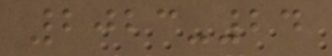2023-24
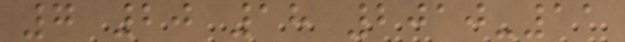7 20 18 2010-11
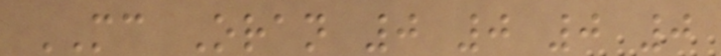MC Oran 0 0 0 0
